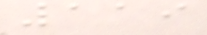119
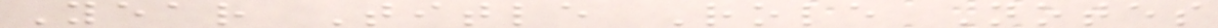Year Title Role Notes
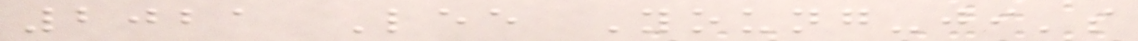2021 Lee Young-ji's
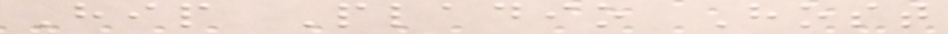Hip Pladio Host
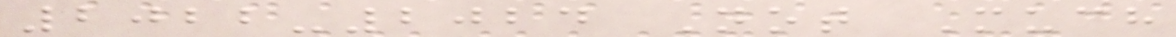2022-2024 Not Much
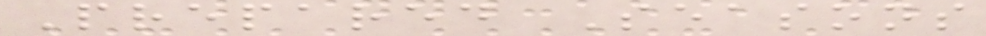Prepared Seasons
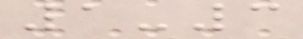1-3
